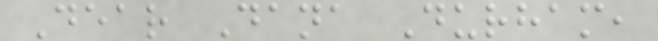Dear Dana Durham,
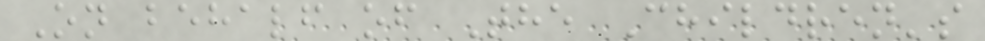On behalf of The Children's
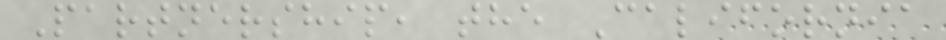Partnership, the California
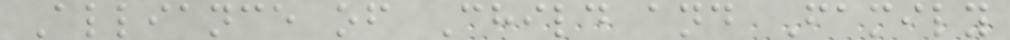Alliance of Child and Family
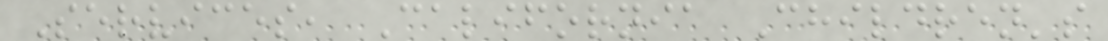Services, California Children's
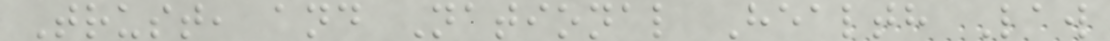Trust, and National Health Law
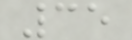35
